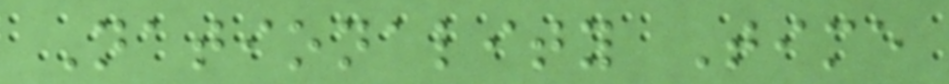Nationality Time
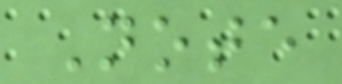Note
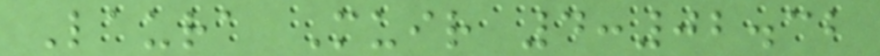Laura Muir 4:02.32
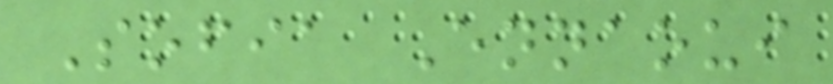Sofia Ennaoui
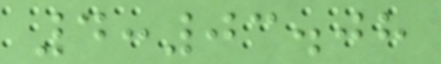4:03.08
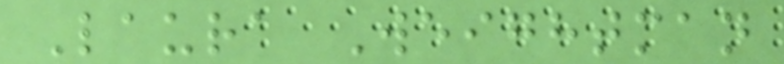Laura Weightman
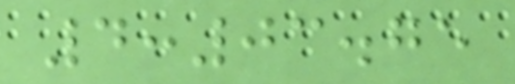4:03.75
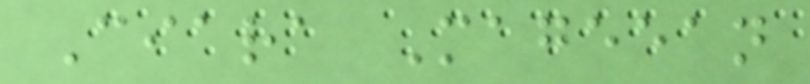Ciara Mageean
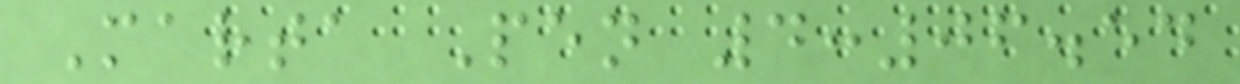Marta Pen 4:06.54
